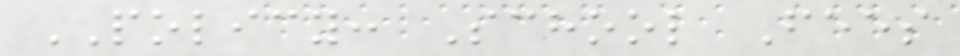POLICY: School Fees
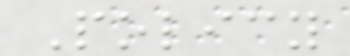Policy
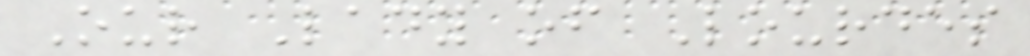Our Lady of Lourdes
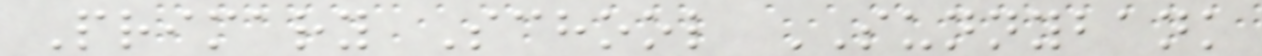Primary School SUNNYBANK
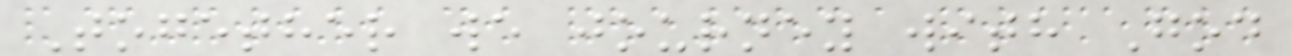Together we journey with God
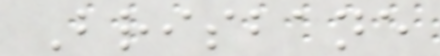Brisbane
